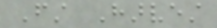First Harvest
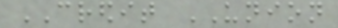CREDIT UNION
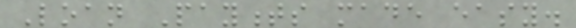Loan Payments made easy.
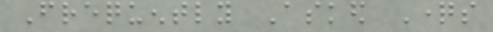Frequently Asked Questions
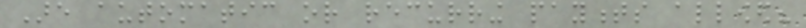Are automatic or recurring payments allowed?
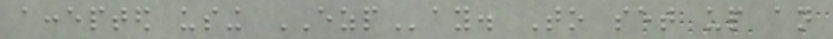accepted using EZPay. To set up an
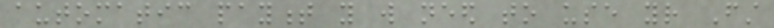automatic payment you will need to use your First
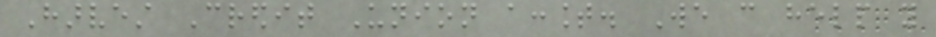Harvest Credit Union account. We can help you
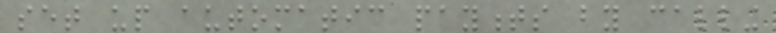set up automatic payments by calling
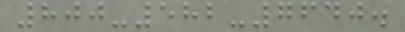800-582-7640.
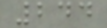244
